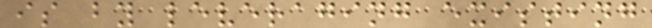is by leveraging existing
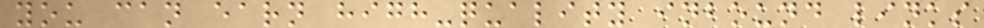you can earn high-quality inbound links
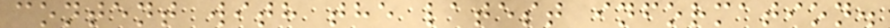content with the latest information.
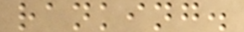ranking.
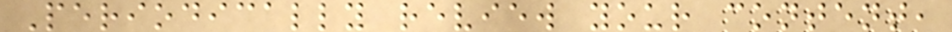Periodically review your content,
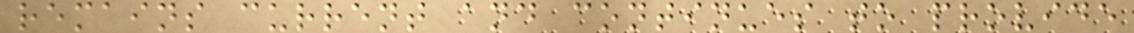remains current and continues to provide
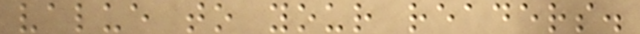value to your readers.
